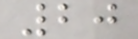20
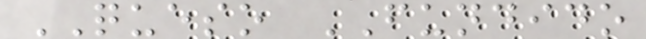QUESO FUNDIDO
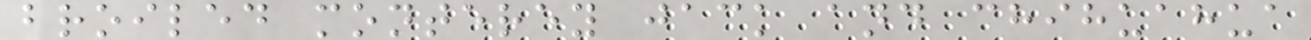broiled monterey jack and chihuahua
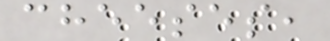cheeses,
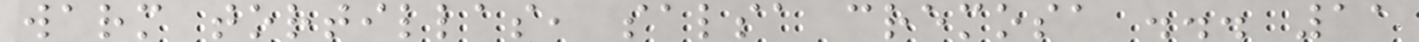warm tortillas, salsa cremosa ... 11
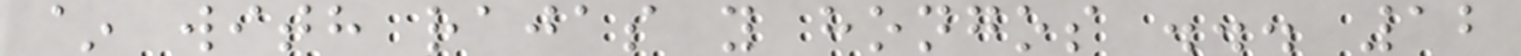~ with rajas y hongos ... 12
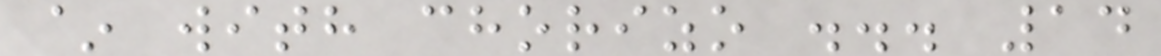~ with chorizo ... 14
